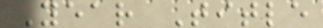Year Title
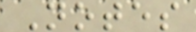Notes
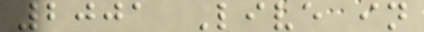2001 Live in
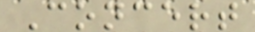Concert
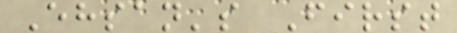Ehsan's First
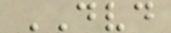DVD
